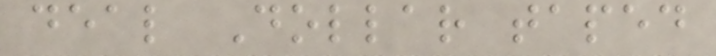deal Dollar taped
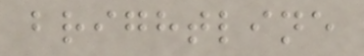brightline
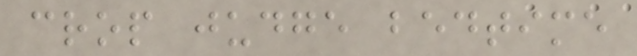crop judge bedtime
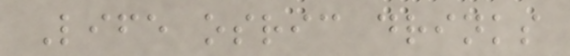Life osric drinks
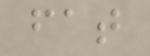fat
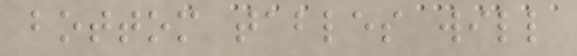bottom tables will
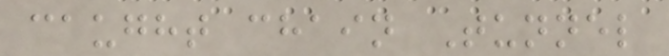caught chain Tunnel
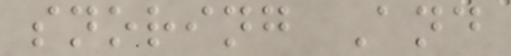snoring And
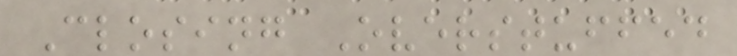Closing Overstuffed
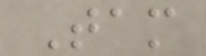Tam
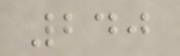240
